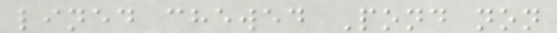lined chewed Pond non
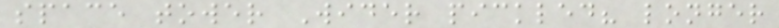space tower Wider pickled? longer
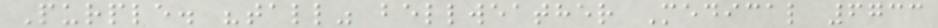Purple. "tall" bellweather Medical 6733
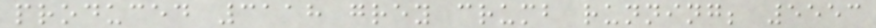produced 3118 grey crumb running; 5553
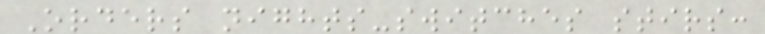Orders nights-switches stirs:
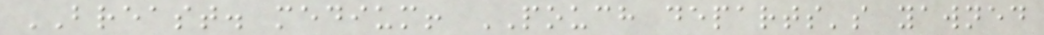BREAST. medium! POUCH departs's yawned
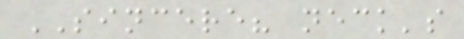SINCERE? neck's
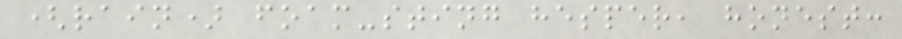(rain) foam-sting hesper, honest:
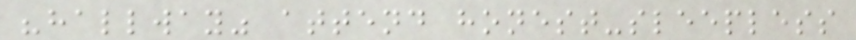"hallway" attend honest-sleepless
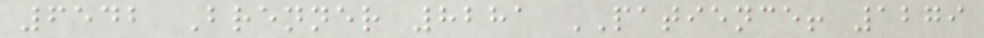6542 Brenner 8281 PATIENCE! 1279
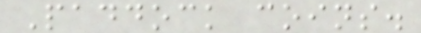Paddock coins.
